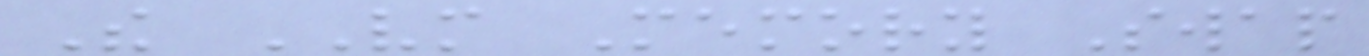The VM Memory Swap
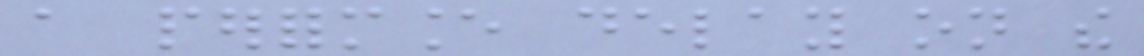a performance delay on the
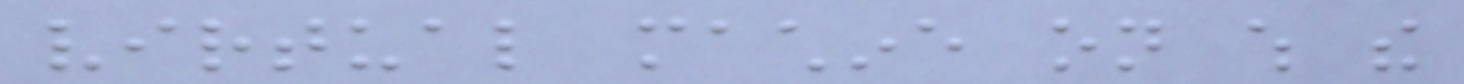virtual machine on which the
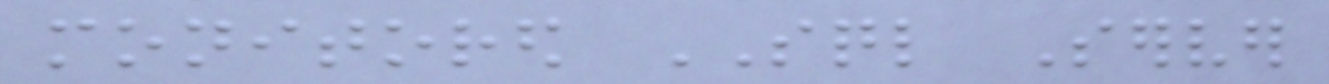monitored SQL Server
